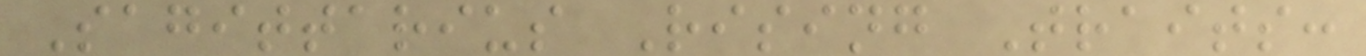Sagittarius Rising Traits:
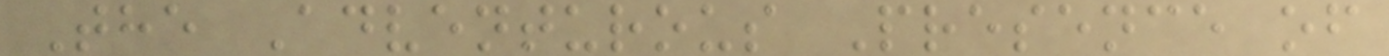The Adventurous Presence of
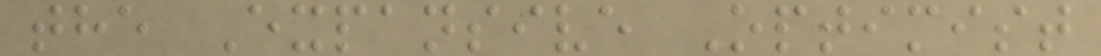the Expansive Optimist
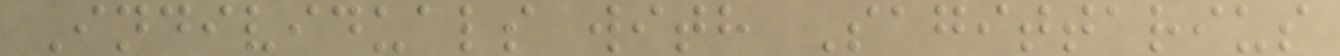Individuals with Sagittarius
